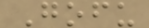Gofu
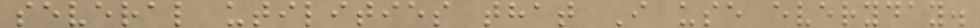several utilities that I use everyday.
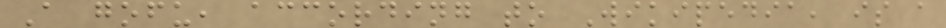A gofu, according to Wikipedia, is a
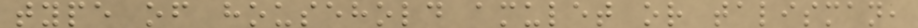type of household amulet or talisman,
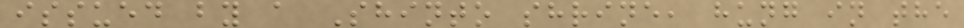issued by a Shinto shrine, hung in the
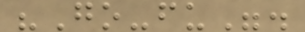"Go-fu".
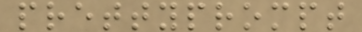prettyprompt
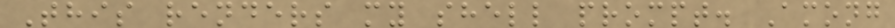This renders my shell prompt. Among
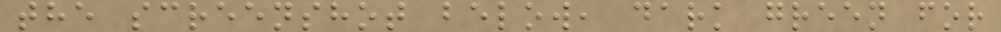the screenshot below, dark green for
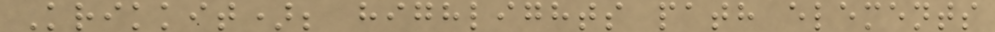Krikkit); highlights path elements
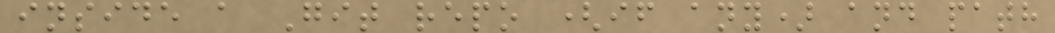inside a Git repo (if any) and path
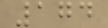174
